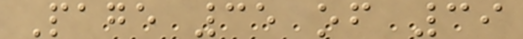Page 35 of 39
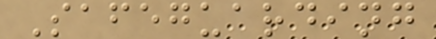Safeguarding
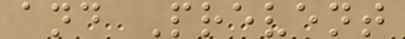and Prevent
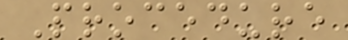Procedure
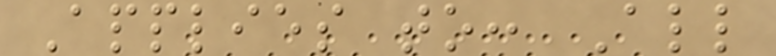Applies to: All
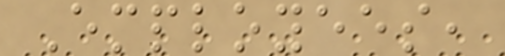Employees,
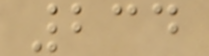234
